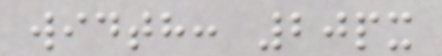width: 20px
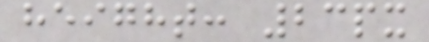height: 23px
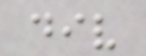div
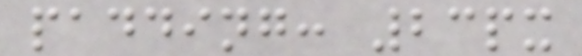padding: 23px
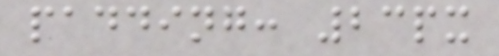padding: 23px
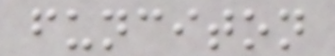funciton
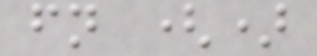fn ()
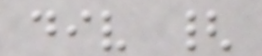div {
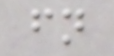fn
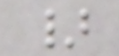}
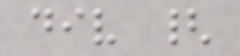div {
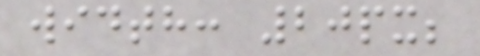width: 20px;
